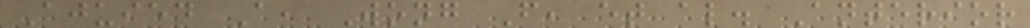Ajuied A, Wong F, et al. Anterior
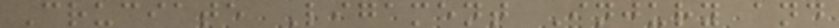Cruciate Ligament Injury and
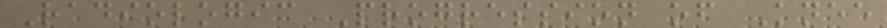Radiologic Progression of Knee
